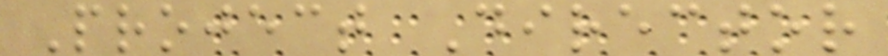Project Director
